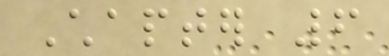Chapter 6
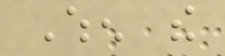When the
